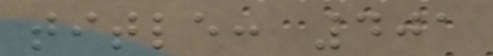title: 401
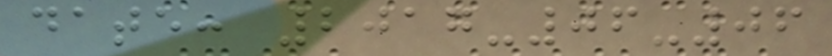date: 2017-06-06
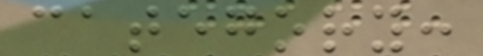category:
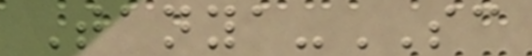Tanya-SC
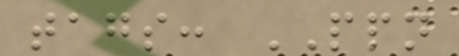tags: PPN
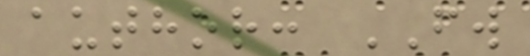author: FW
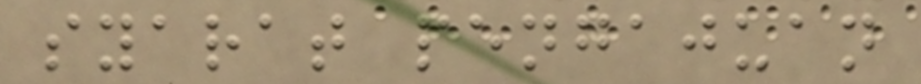syarat pengajuan
